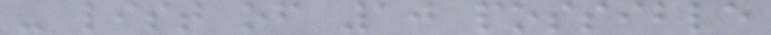- list of 10 possible
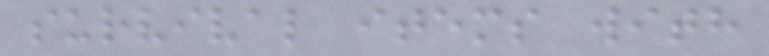survival items with
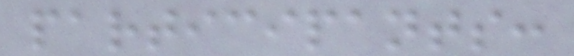participants:
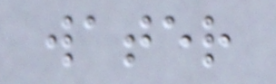water
